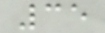35
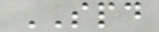SPD
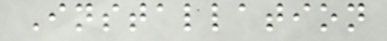Installation
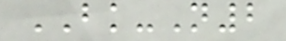BK-N2
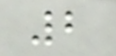2
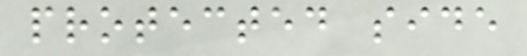protected side
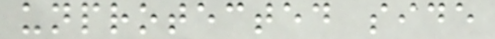unprotected side
